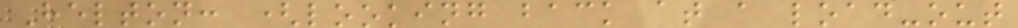Helton: (looking back at a load-out
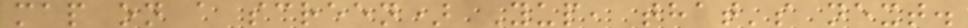map on a screen) Yup, that's next.
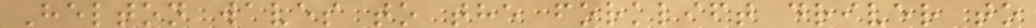Helton waves to the forklift driver to
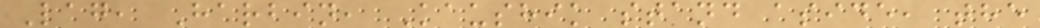Lag, Harbin, Kaushik stand aside, the
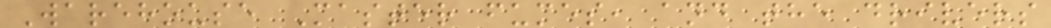Warehouse Master fumes, and the drivers
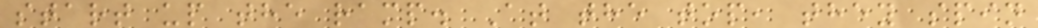start up the ramp. At the top, they spin
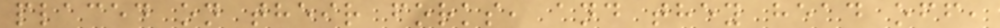placed on their forks, and they head off,
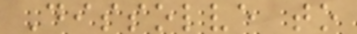Dissolve to
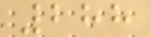288
